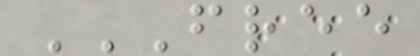FREE
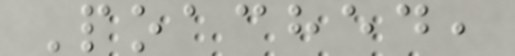Poached,
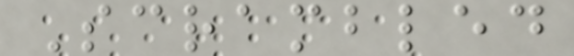Scrambled
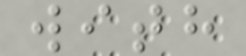with
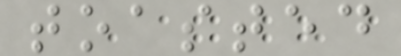toasted
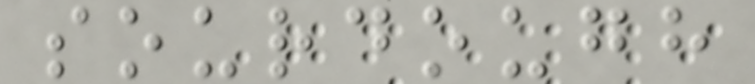sourdough
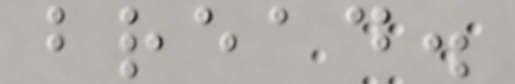bread.
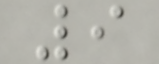9
